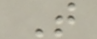T
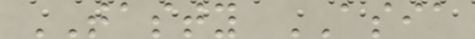TASTY ASIA
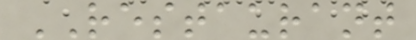RESTAURANT
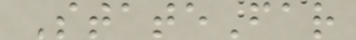StateFar
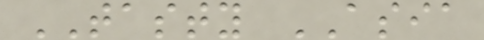TASTY ASIA
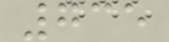735
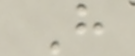H
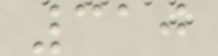310
